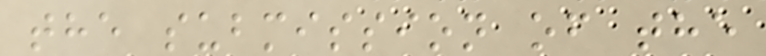the submission of the
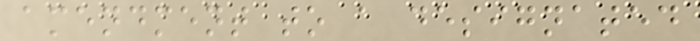amendment to a designated
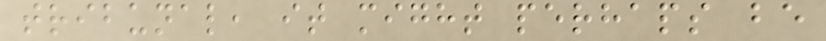tribunal, it might perhaps be
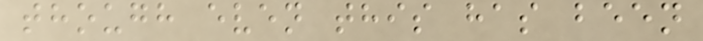though even this has been
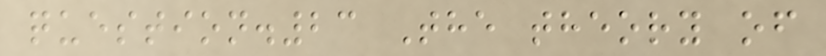question.23 The theory of
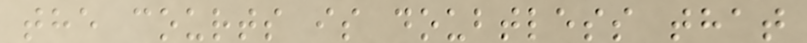the courts is doubtless that
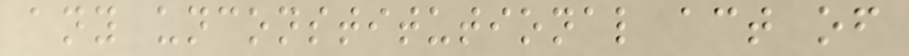any unconstitutional act of
